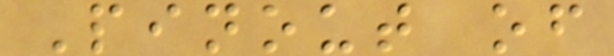Pinout of
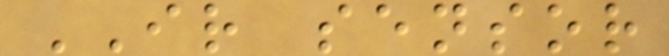IR sensor
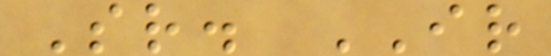Sr. IR
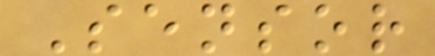Sensor
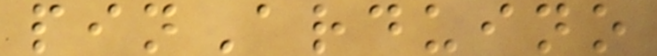pinArduino
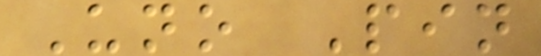Uno Pin
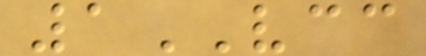1VCC
